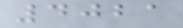4021
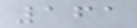161
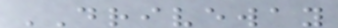DRIVEWAY
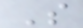S
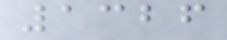1326
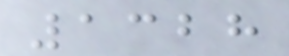1328
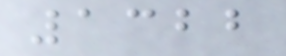1322
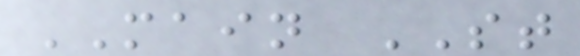MAIN ST
